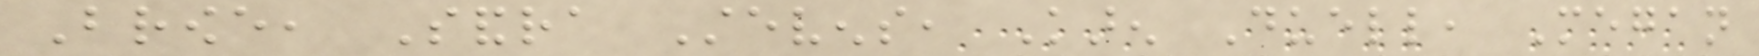Browe, Sandra Stevens, Karen Duell, Megan
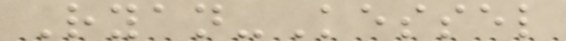Ryan-Kessel
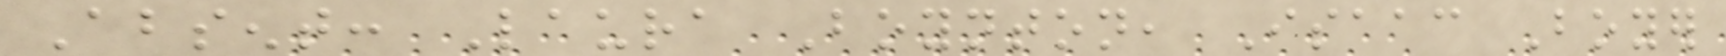Absent: Laura Boynton, Isaac Boyer
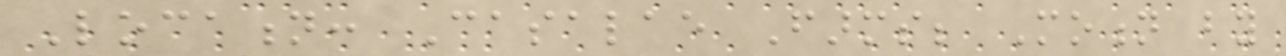Location: Casalae Farms; Motion by
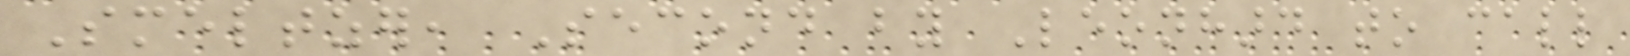Smeltzer, Second by Leonhard to call
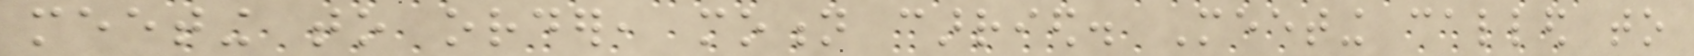meeting to order, motion carried. Meeting called to
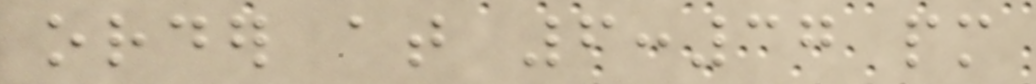order at 6:37 pm
